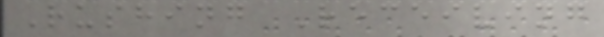Rushing Receiving
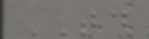TD
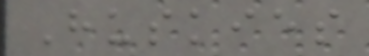Huskies
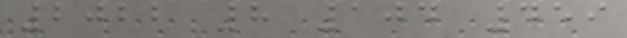2022 8 104 459
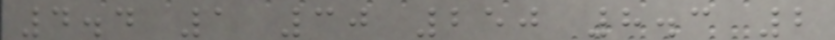4.4 1 30 250 8.3 2
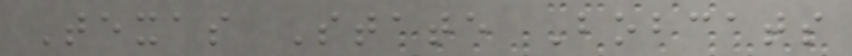Texas State Bobcats
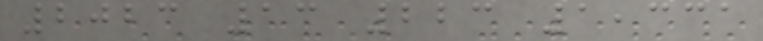2023 13 223 1,331
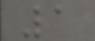1
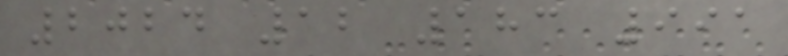2024 12 183 991
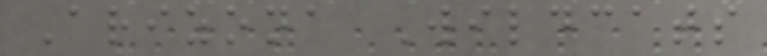Arizona Wildcats
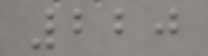220
